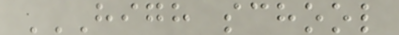HIGH SCHOOL
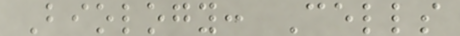Biology: Cells
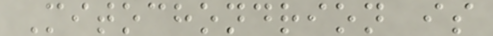Mitochondrion is
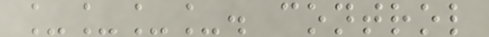____. control
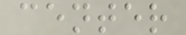center
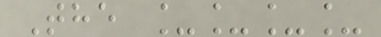The ____
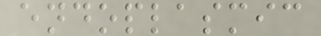endoplasmic
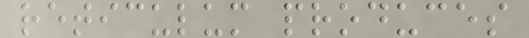reticulum produces
